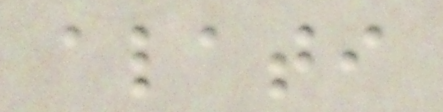alati
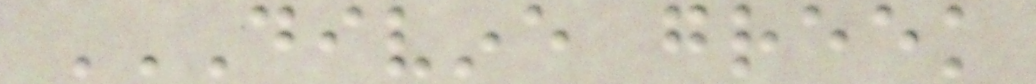DIVINE GREEK
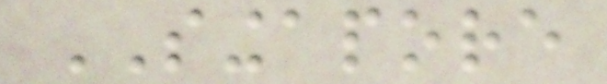SINGAPORE
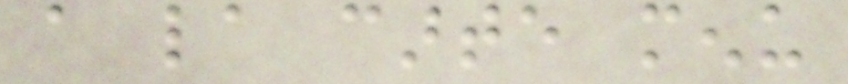a la carte menu
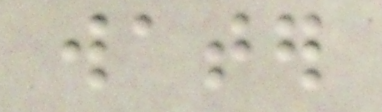water
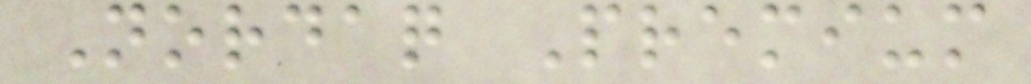Nordaq Premium
